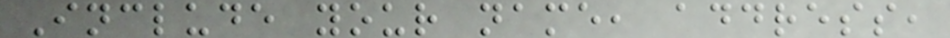Include your name, address,
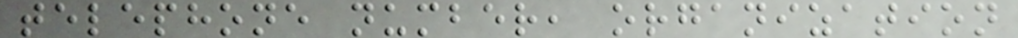telephone number, organization
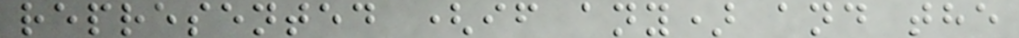represented (if any) and the
